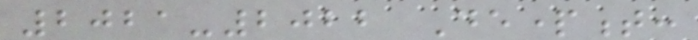2021-2022 Department:
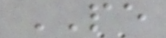PE
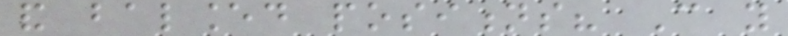and balanced positions? Can you
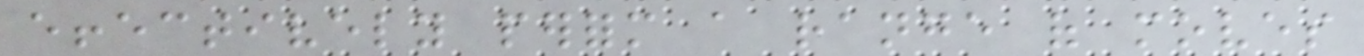effectively perform a range of moves
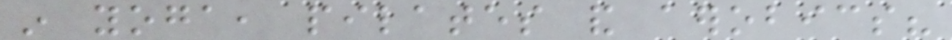in yoga, pilates and aerobics?
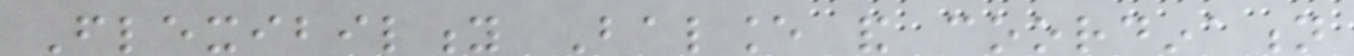Flexibility Balance and coordination
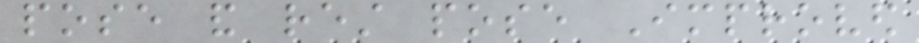pose and rest pose Improved
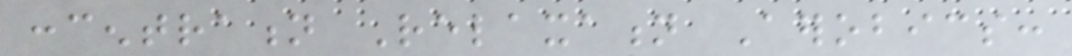concentration Relaxation Aerobics:
